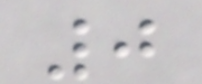0
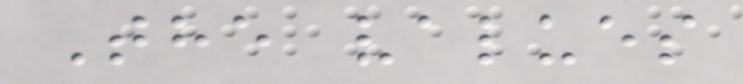The values
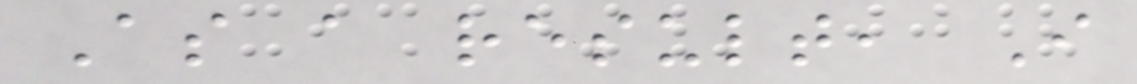As a result, I
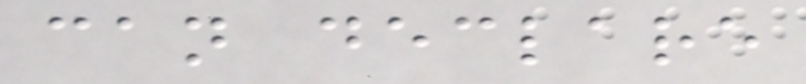can declare
